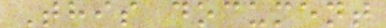This document
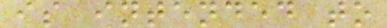is intended to
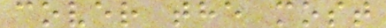cover the most
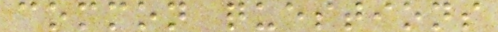common questions
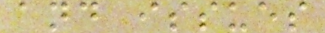and issues
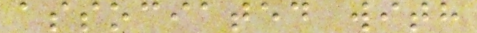associated with
